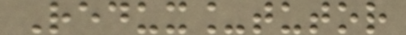Redux_tutor
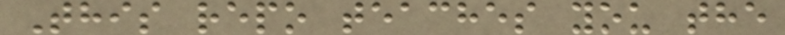This repo teaches you the
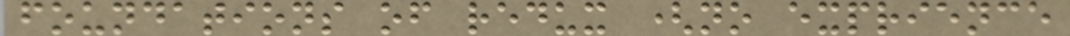foundations of redux (no exprience
